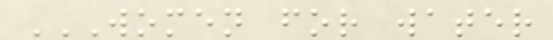WOMEN FOR WATER
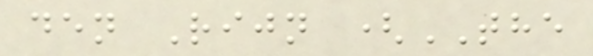den Rijn (THE
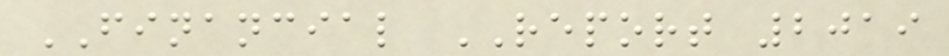FINANCIAL REPORT 2019
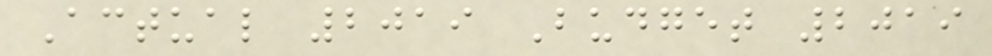Actual 2019 Budget 2019
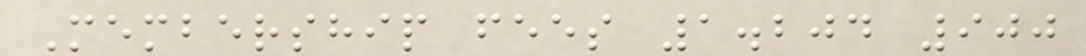Membership fees 1.204 900
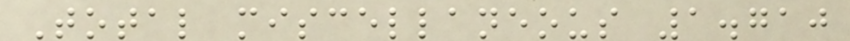Total miscellaneous 1.710
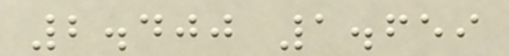2.400 1.659
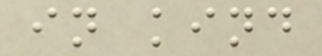in kind
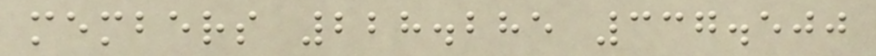members 228.285 337.500
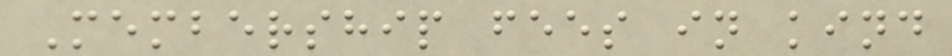Membership fees in kind
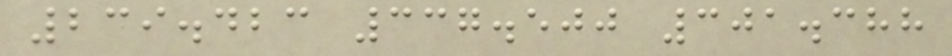239.423 337.500 301.388
